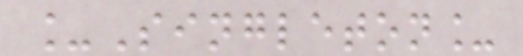_Singleton_
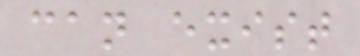can exist
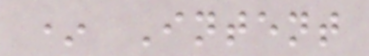* Intent
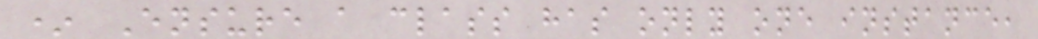* Ensure a class has only one instance,
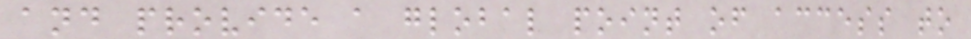and provide a global point of access to
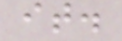it.
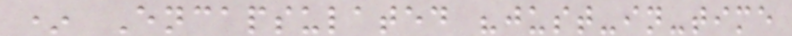* Encapsulated "just-in-time
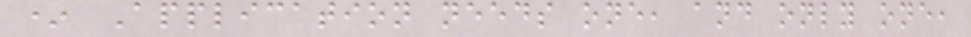* Application needs one, and only one,
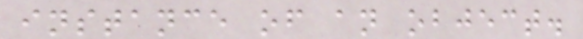instance of an object.
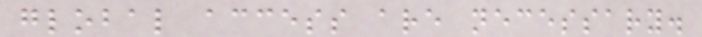global access are necessary.
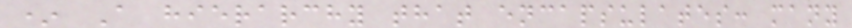* A hierarchy that encapsulates: many
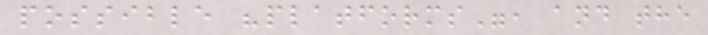possible "platforms", and the
